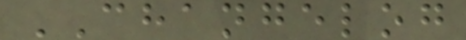CHANGELOG
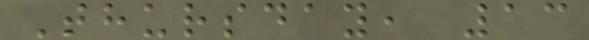Thursday, 13
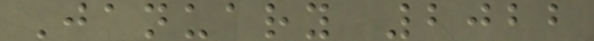January 2022
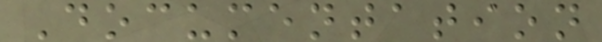Documentation
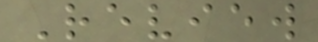Review
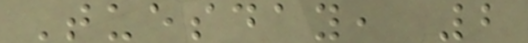Tuesday, 2
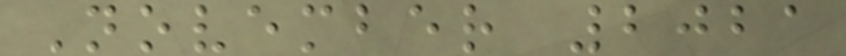November 2021
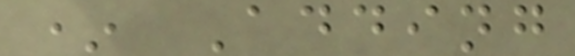* Adding
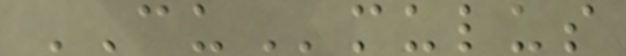CUmulus
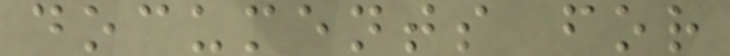documents for
